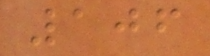106
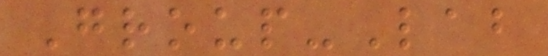Group-Lab
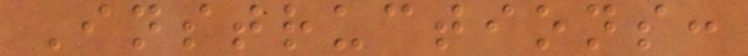Instructions:
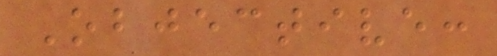Objective:
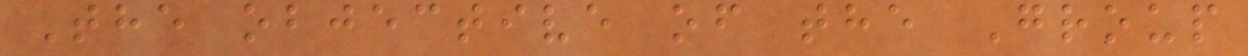The objective of the Group
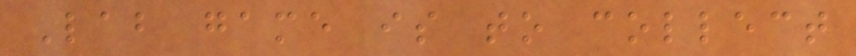Lab game is to collect
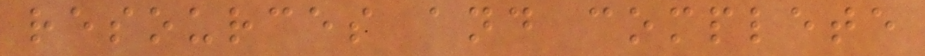resources and complete
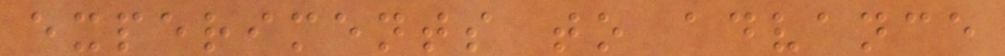experiments to advance
